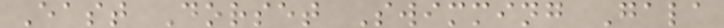East Dorset Swimming Gala
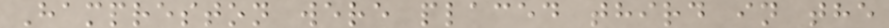Hampreston were placed third in the
